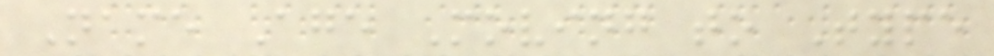Name Age Moving to Type
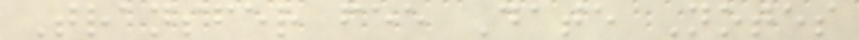Transfer fee Date Notes
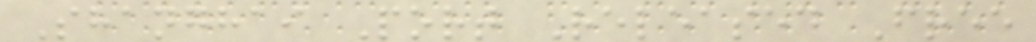Shanghai Port Released Free
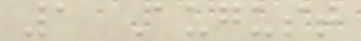1 August
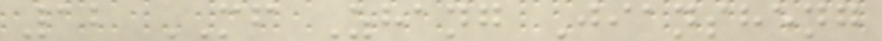12 MF Zhang Jiansheng
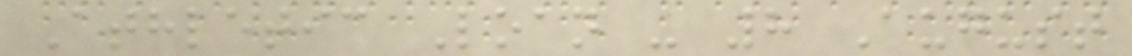Athletic Loan - 8 August
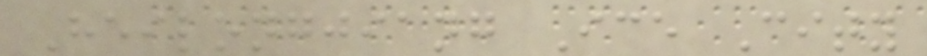Heilongjiang Ice City
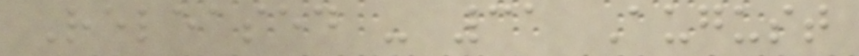Released - 31 August
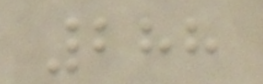288
